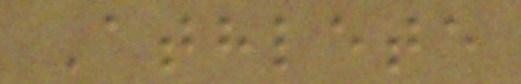Athlete
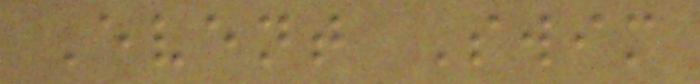Event Swim
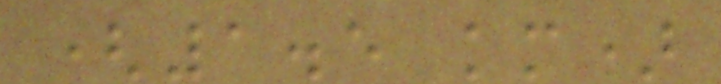(1.5 km)
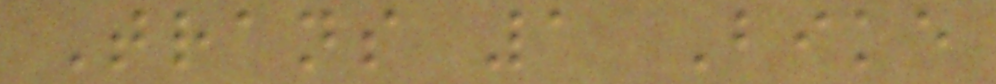Trans 1 Bike
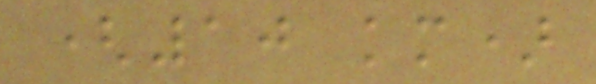(10 km)
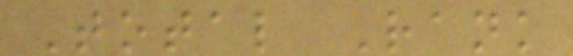Total Rank
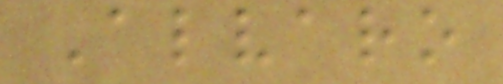Alvaro
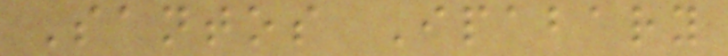Santos Ipabary
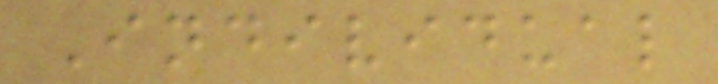Individual
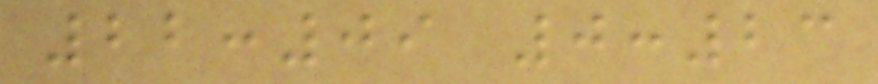22:09 0:23
